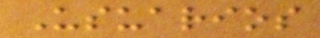Usuarios
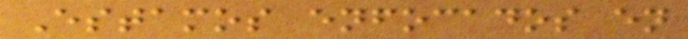Estamos enfocados en
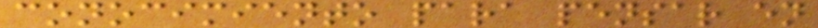conocimiento para pensar en
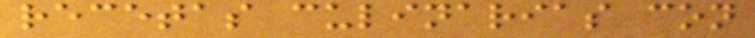recetas culinarias con
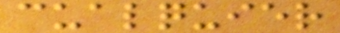cualquier
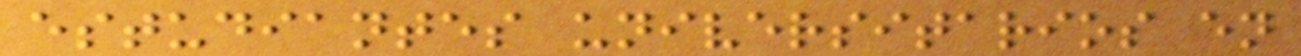estudiantes universitarios en
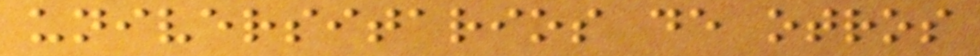universitarios de otros
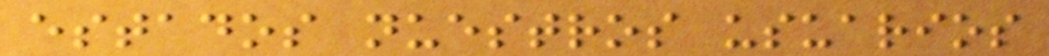estados nuestros usuarios
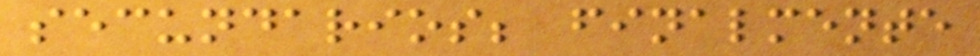secundarios; finalmente
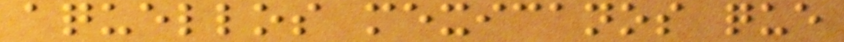aquellos mexicanos que
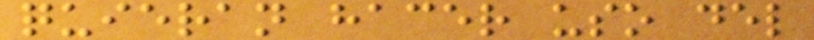quieran hacer uso del
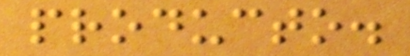producto.
